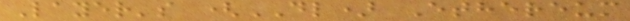Layer's (DL) Ethereum
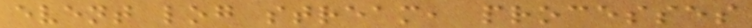event log stream, processes
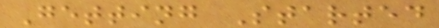Getting Started
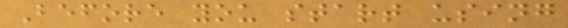Before you start using
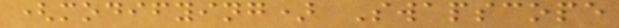(modifying) Swapscope
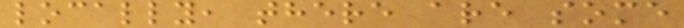locally, there are some
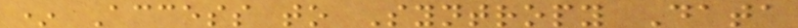* Access to Syntropy Data
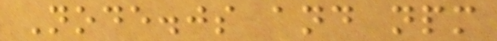Node.js and npm
